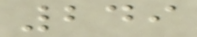249
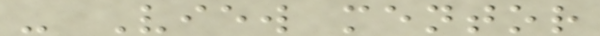- View mentor
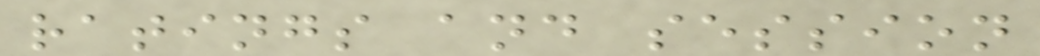ratings and session
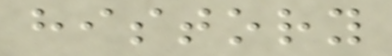history
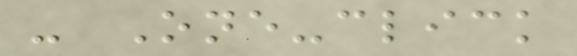- One-click
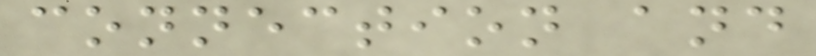connection and
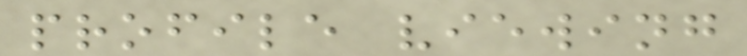profile viewing
